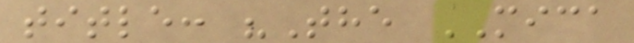title: "The MICA
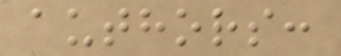authors:
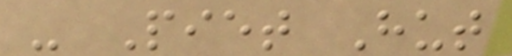- Piet Hut
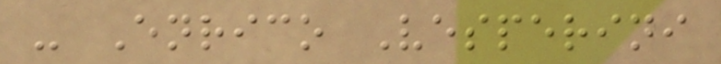- Enrico Vesperini
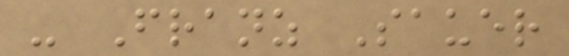- Franz Sauer
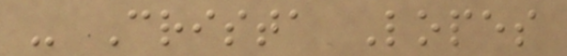- Crista Lopes
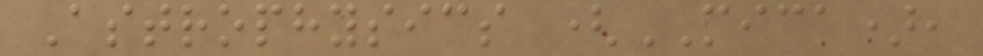Astrophysics (MICA),
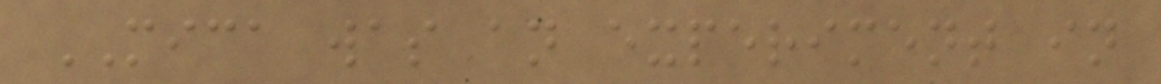MICA was an experiment in
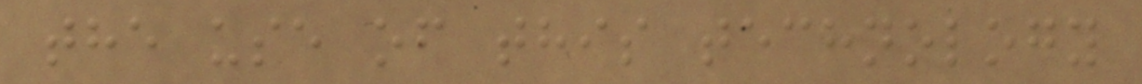the use of this technology
